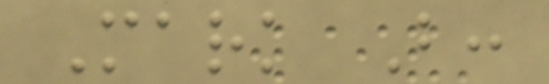Mark B:
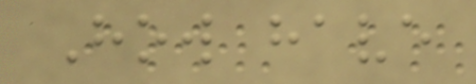How have
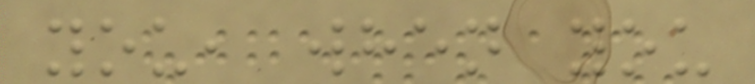you, when you
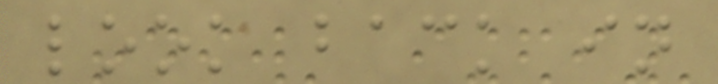look back in
